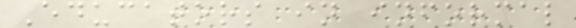Educators in informal
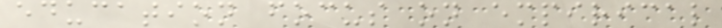education focus on empirical
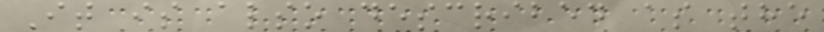It is also described as the
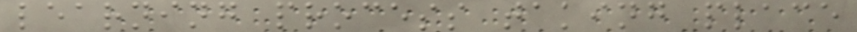learning process taking place
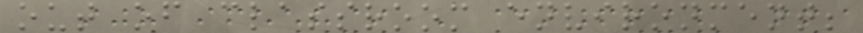out of classroom environment;
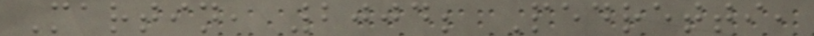Martin, 2004; Pedretti,
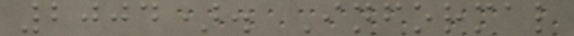2004). Informal
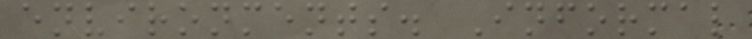environments. Informal
